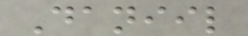Daniil
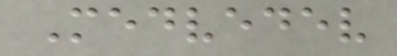Medvedev
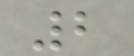2
